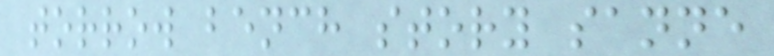torrow bench story sanne
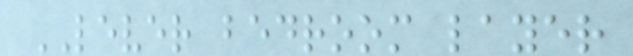LEVER bedroom layer
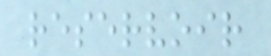reservoir
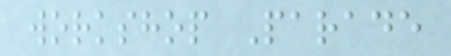workshop Parade
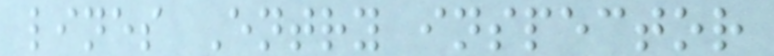lines Entry inspector
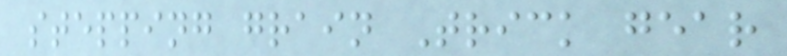stepping grain Trick gear
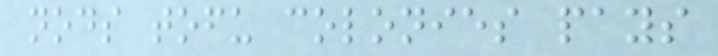nods tofu colonies pays
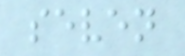seven
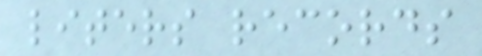liters records
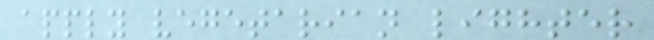apply vegetarian lighter
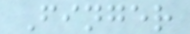Finger
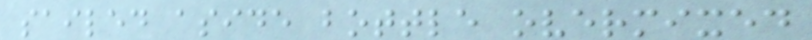sailed aside bottle overmixed
